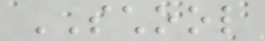SCHOOL
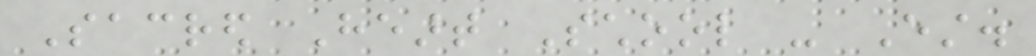Sacred Heart School - Est.
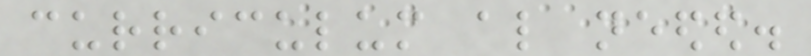curriculum also needed.
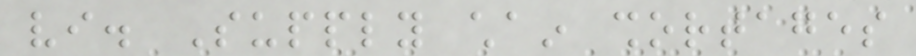vi. Supply chain shortages
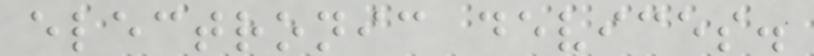electronic devices.
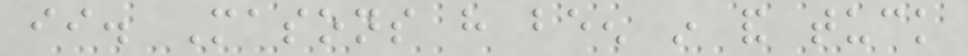ii. Masons have been in and tuck
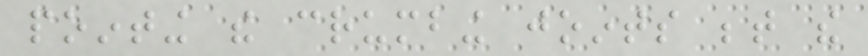pointing the crumbing joints between the
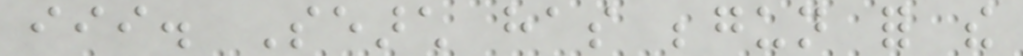iii. Search has begun for the
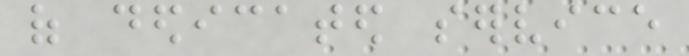of dedicated service
